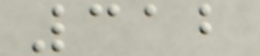312
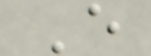E
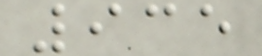935
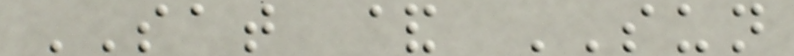SAT & SUN
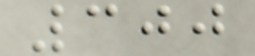300
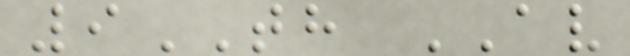9TH AV
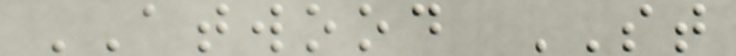ATWOOD ST
